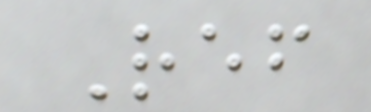Ref
